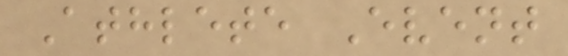Athlete Event
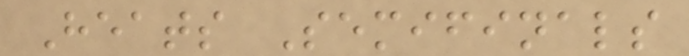Heats Semifinals
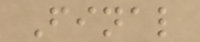Final
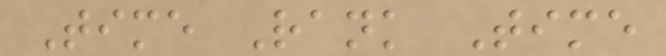Time Rank Time
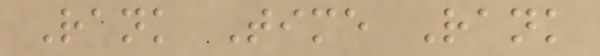Rank Time Rank
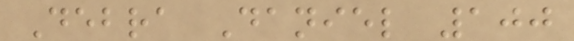Debra Daniel 100
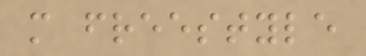m freestyle
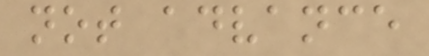not advance
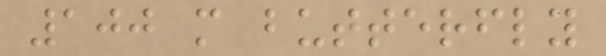100 m butterfly
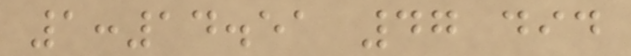1:14.51 47 did
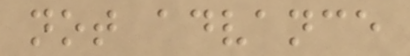not advance
